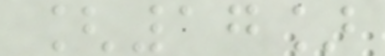[17]
